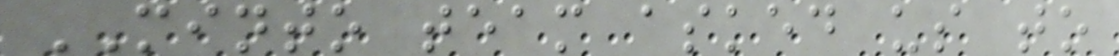MINTO team asked us to
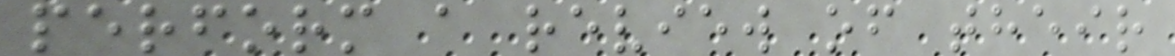perform a review of their
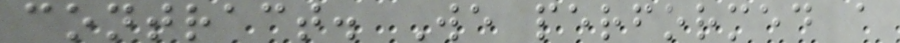contract. We performed a
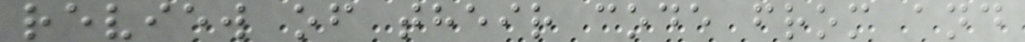review of their code from and
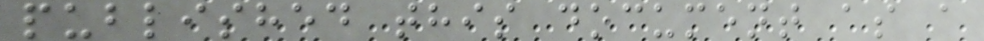published this document as a
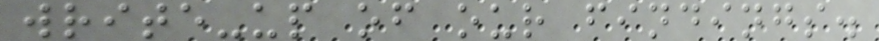write-up of our findings.
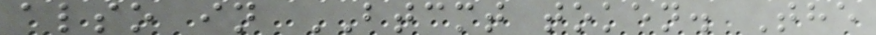also in BTCMT token. The
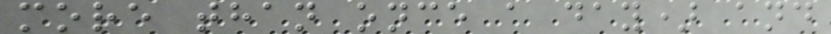more than once a day) and
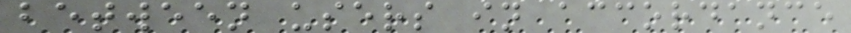between users in accordance
